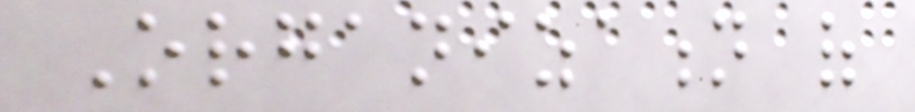Organization of
